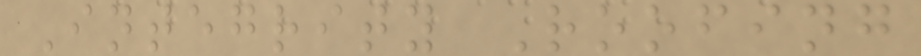Integrity Roofing
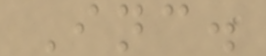Inc.
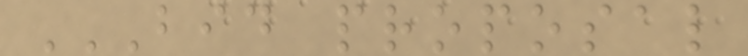BID PROPOSAL
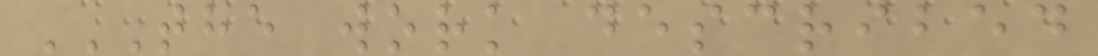THE WORK DESCRIBED
